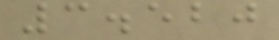3.520
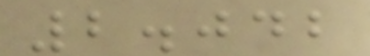2.042
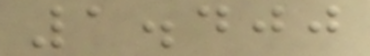1.400
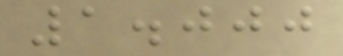1.000
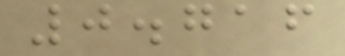0.716
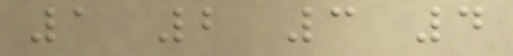1 2 3 4
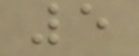5
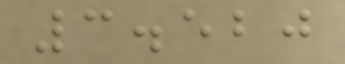3.520
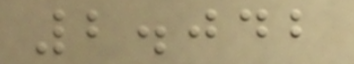2.042
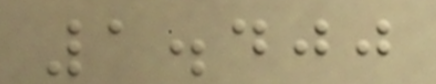1.400
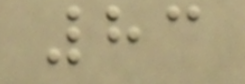83
